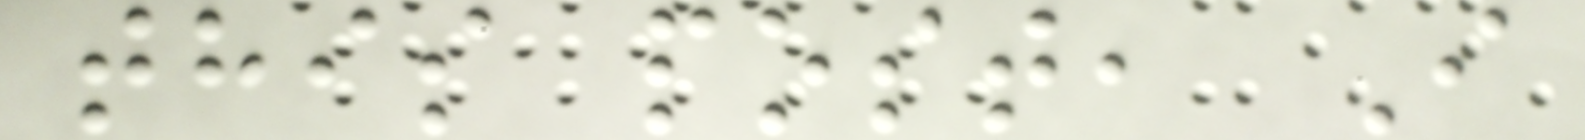this post, I
